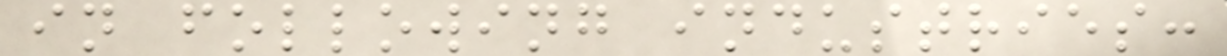in following industries:
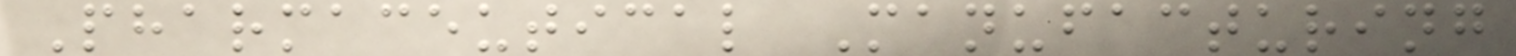Pharmaceutical Manufacturing
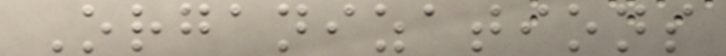Organizations
